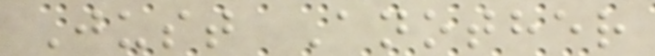Just Another
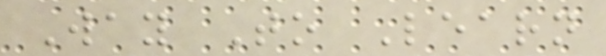Way To Learn
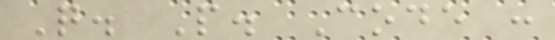Q. P. Code :
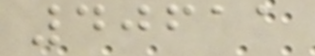40611
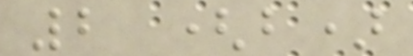2 (b)
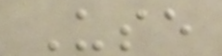Use
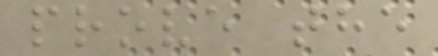prove the
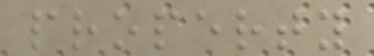property
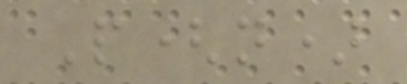P(n)
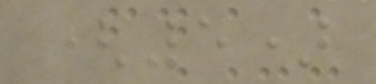(5)
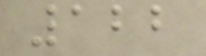122
